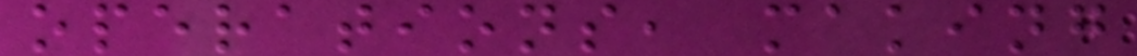operations, making
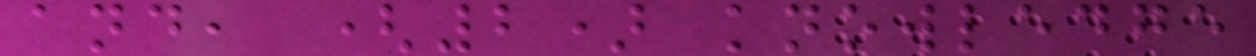and, (2) knowledge
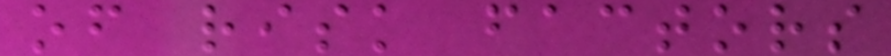of risk factors
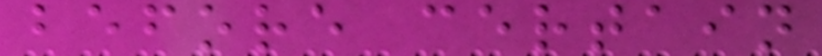before certain
